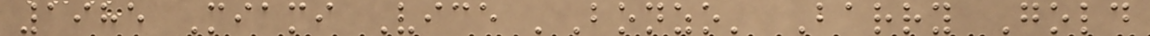1985 Miami Vice 'Bonzo' Barry Gold
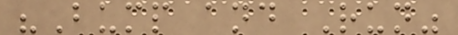"Bump and Run"
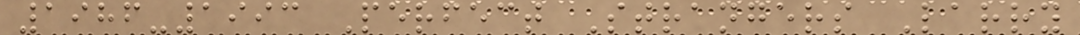1986-1993 Perfect Strangers Larry
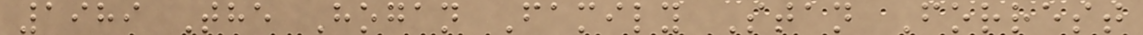1989 The Hogan Family Stan Forrest
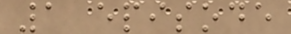1 episode
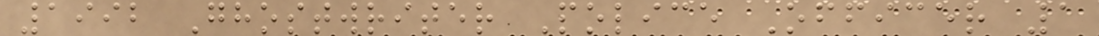1992 Ghostwriter Police Officer 1
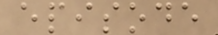episode
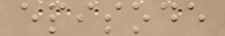episode
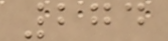274
